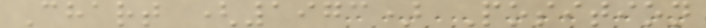Chart (1973) Position
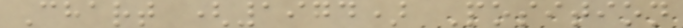Chart (1974) Position
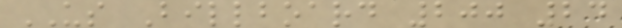US Billboard 200 24
